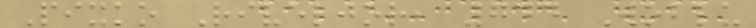Pixko Riveljor, 744 Woblu
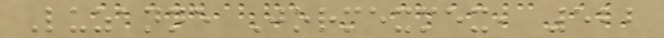Luzanne Jormexmex, 522
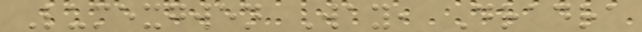Lumexgwen Way, Dradra
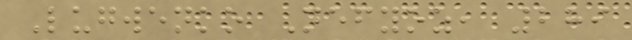Lugwenko Nefyoz, 289
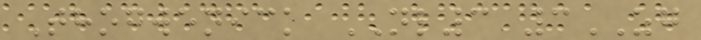Thogwenick NL3 3ZG
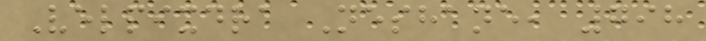Velpixdra Neshane, 798
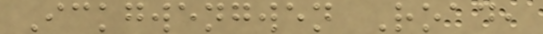Ickgwengwen Road,
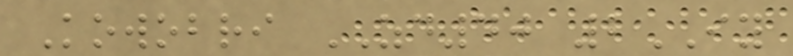Kowobri ZD40 2IY
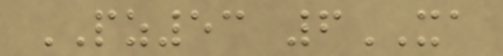PZ53 6XA
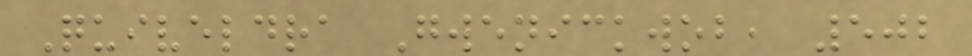Quiveldra Gwenickwob, 502
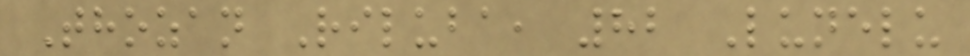Thozan Riluba, 82 Lunelu
